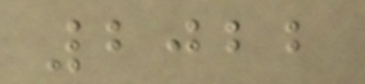2022
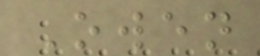Owen
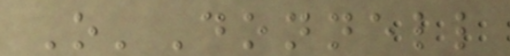O'Donnell
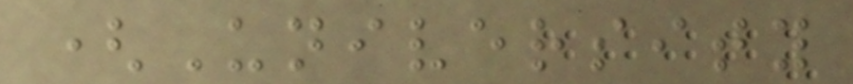(University
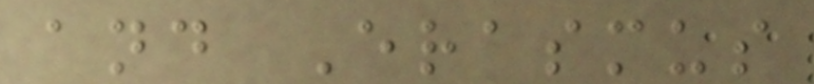and Erasmus
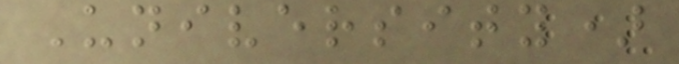University)
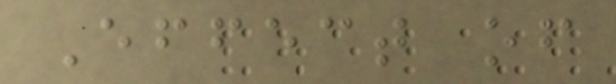Effect of
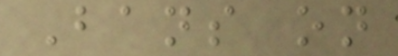Bans on
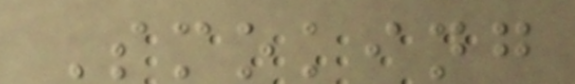Smoking
